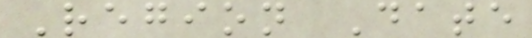Region Date
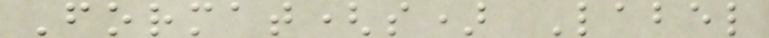Format(s) Label
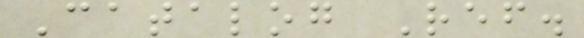Catalog Ref.
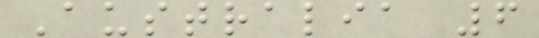Australia 6
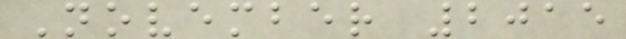November 2015
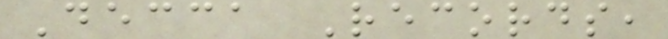Decca Records,
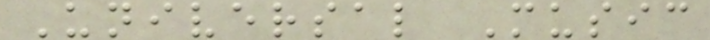Universal Music
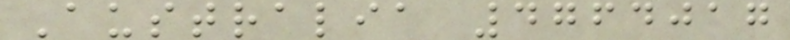Australia 4764017
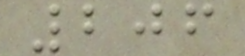206
